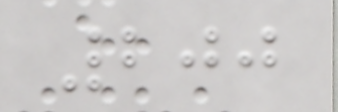200
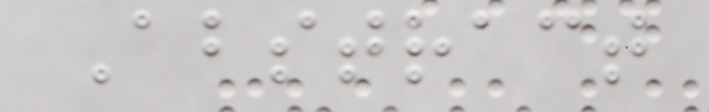Abstract
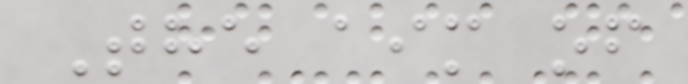The aim of
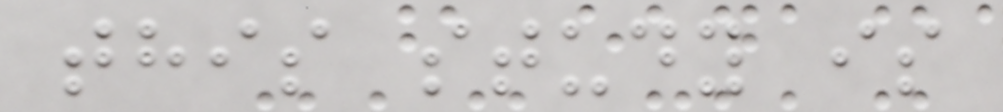this study is
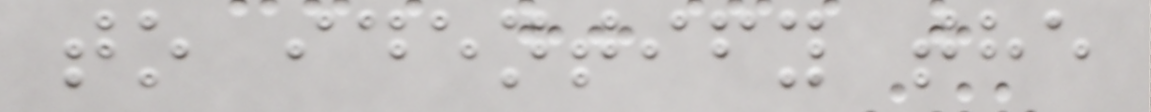to identify the
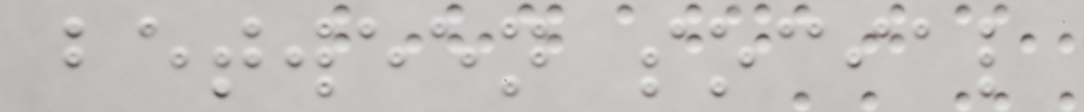between social
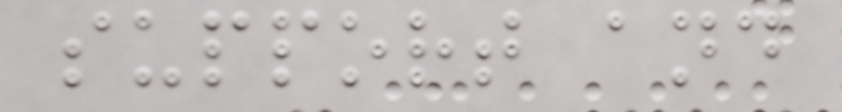support and
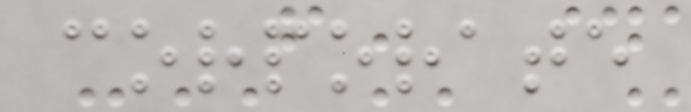corporate
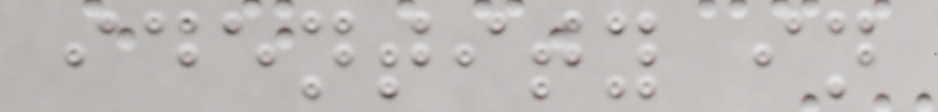identity in
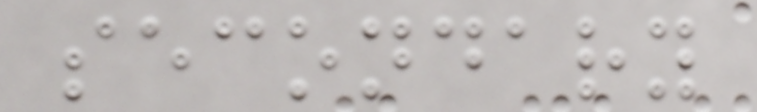secondary
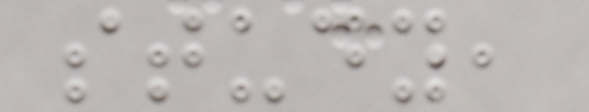study,
